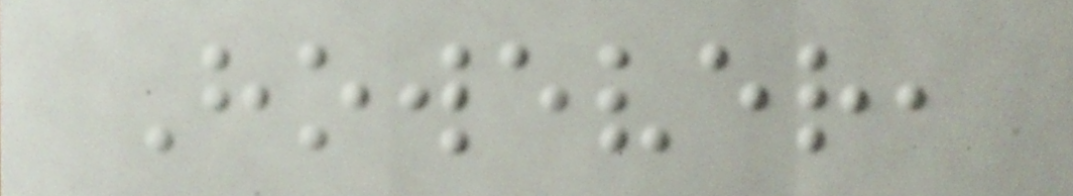However,
